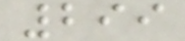299
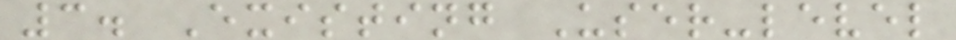3. Existing User-level
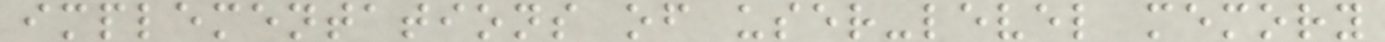implementations of user-level memory
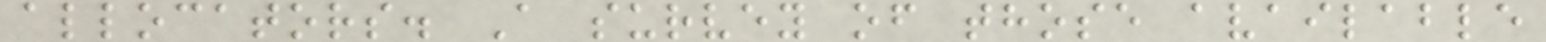allocators. A survey of those available
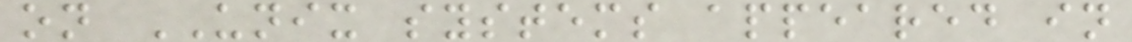on UNIX systems appeared in
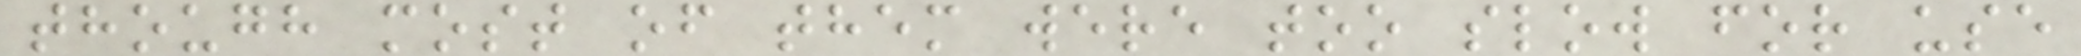though most of them were too slow for use
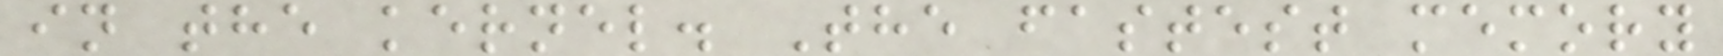in the kernel. The fastest memory
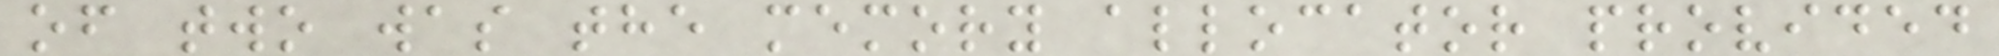of two was the memory allocator provided
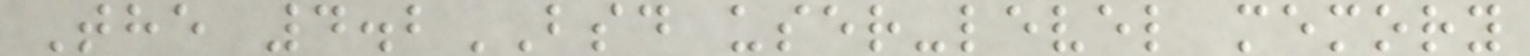The 4.2BSD user-level memory
